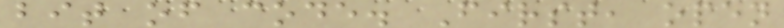bit of code. First, open
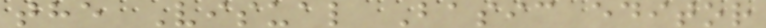the Visual Basic editor
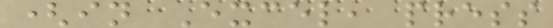(in Excel, press
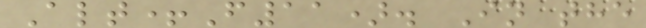Alt+F11). In the
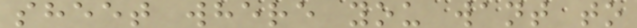sheet where you want to
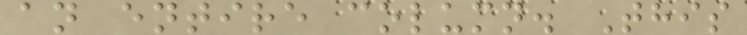an entire column. This
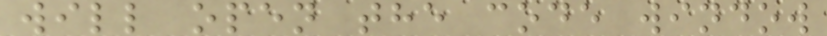will open the code window
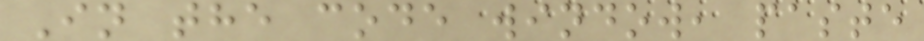In the code window, paste
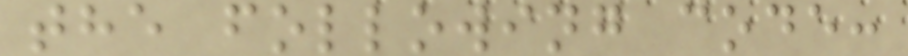the following code:
